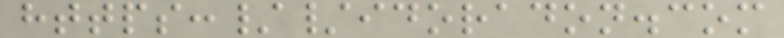https://idoradon.com
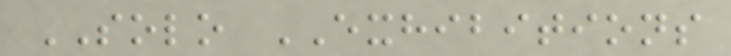SOLO EXHIBITIONS
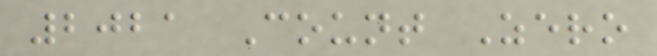2021 Count Zero
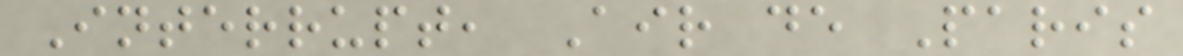Interrupt, Air de Paris
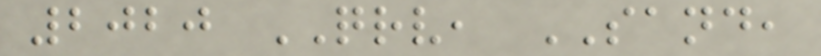2020 QRV, SAND,
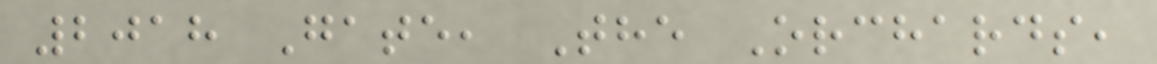2018 Gate, The Orchards,
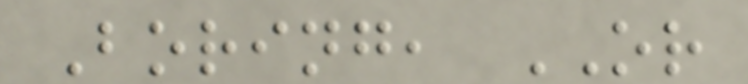Boring, OR
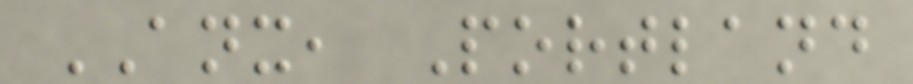ANX, Portland
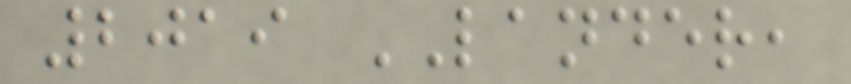2019 LANDER,
